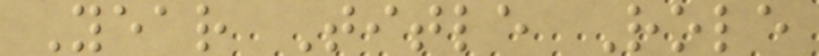Year Title Role
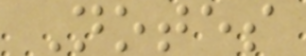Notes
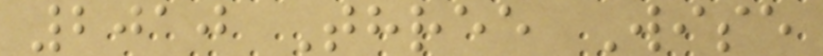2010 Three Wise
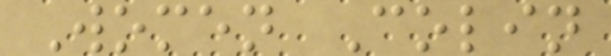Women Colin
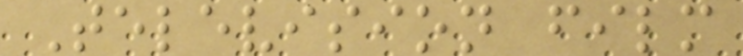Television film
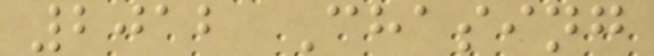2012 Chasing
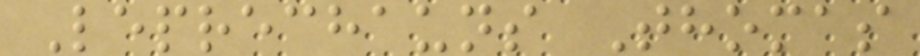Leprechauns Thomas
